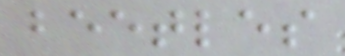beetles
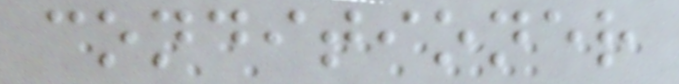conditioner
